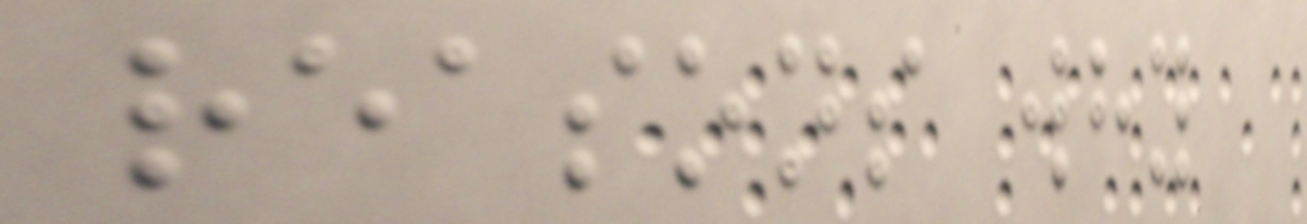reasons why
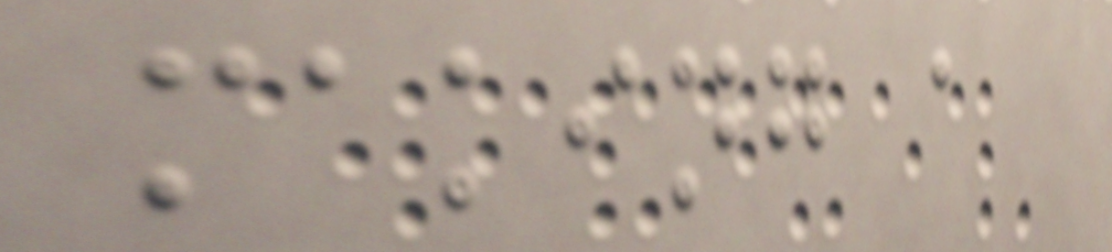making a
